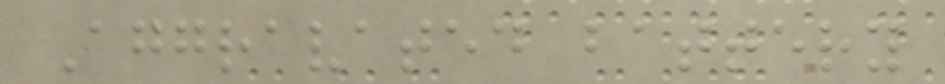Aggravated battery
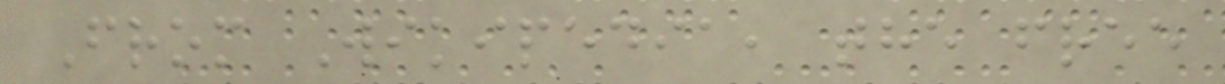From Wikipedia, the free
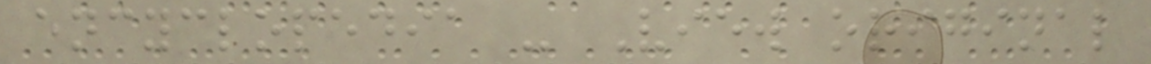encyclopedia - View original
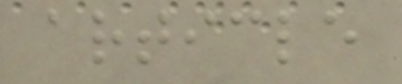article
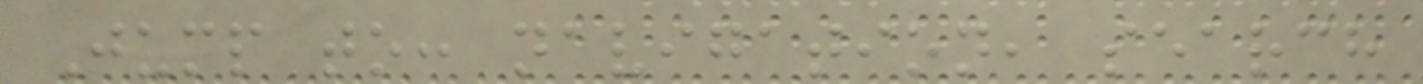Jump to: navigation, search
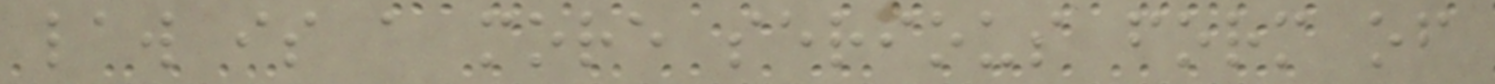law is a more serious form of
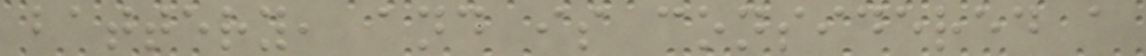battery, and is considered a
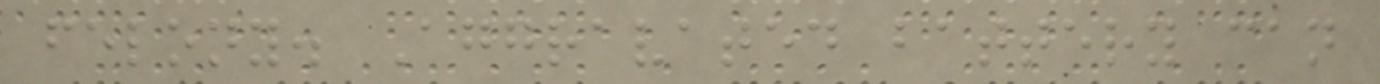felony. Aggravated battery can
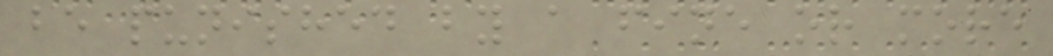be punished by a fine or more
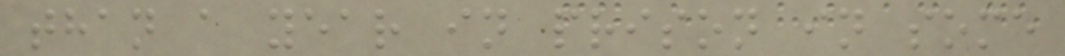than a year in prison in some
